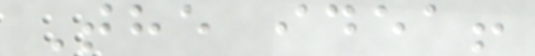The idea!
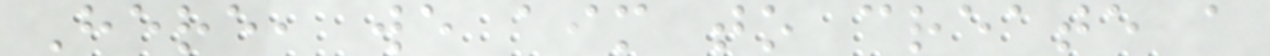Here, we aim to create a
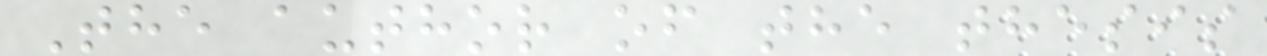The author of the thesis
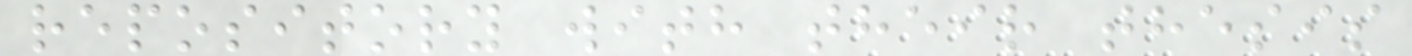repository with their thesis
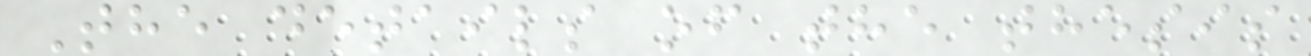The details of the thesis
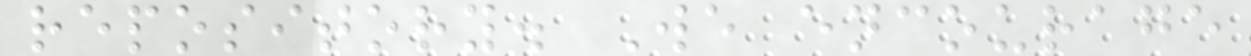repository. We encourage
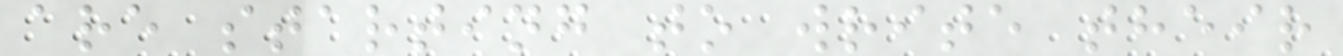are starting to write their
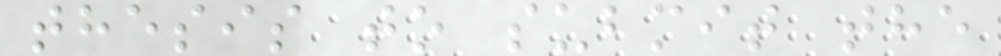thesis to submit the
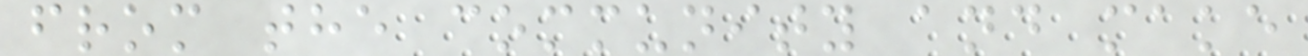from the community and make
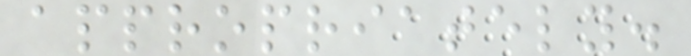appropriately.
